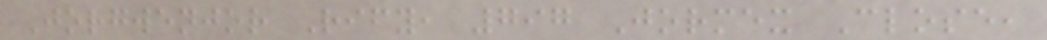Jorgwenjor Rify, 797 Jormex Close,
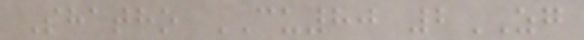Shatho CU80 2ZG
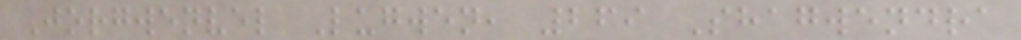Jorgwenvel Lugwen, 269 Shagwendra
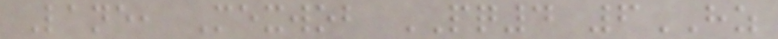Lane, Mexwob PQ4 6HZ
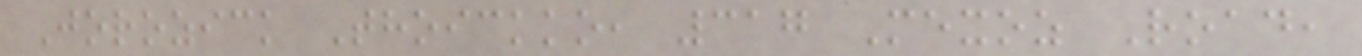Jorozick Thoickko, 317 Mexoz Road,
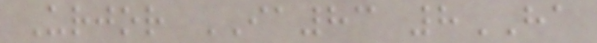Urjor IA83 8HA
